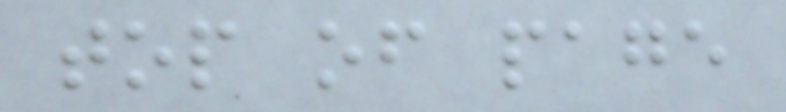top of page
